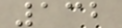132
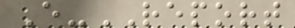E-REPORT
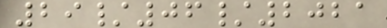29/06/2021
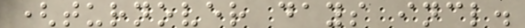(turnover days incl.
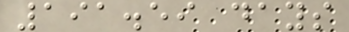191.59 days
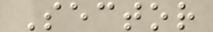Sector
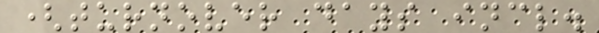(turnover days incl.
